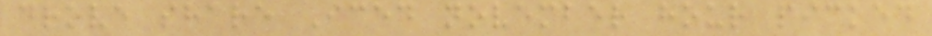drove share Iced november hour picked
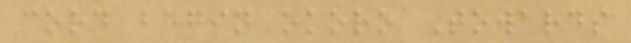cord begin okoro Towards
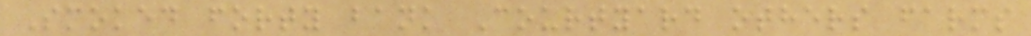Smoked forty bank Courtyard others farms
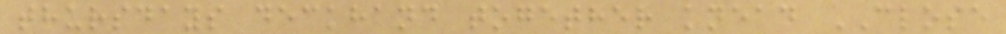thursdays deckhand together knead CLOSE
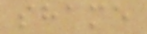shame
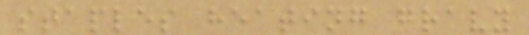staples heating gravy
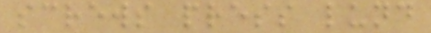screws press lund
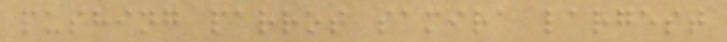pushing parrot samira largest
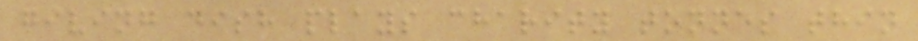giving dish plays charity tonnes thin
